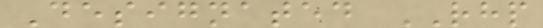Designated RHP
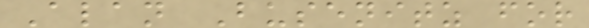Alan Busenitz for
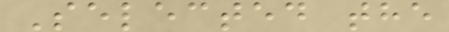Selected the
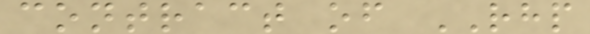contract of RHP
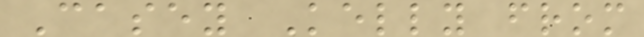Casey Kelly from
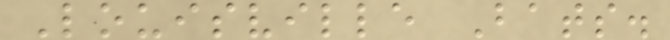Louisville Bats.
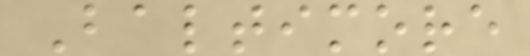Baltimore
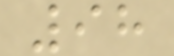98
